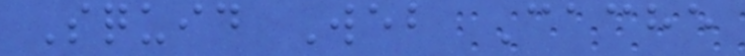Squid Web Cache
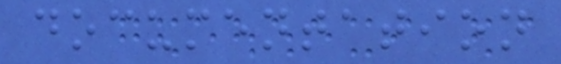documentation
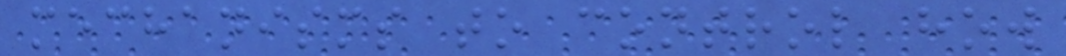mechanisms to control how
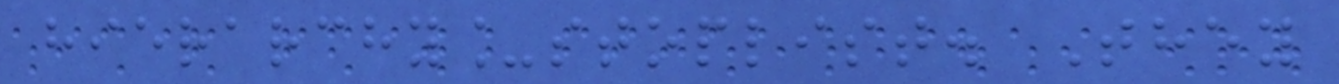hierarchy_stoplist. They
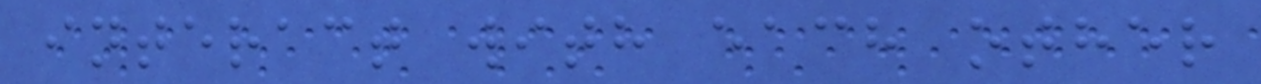interact with each other
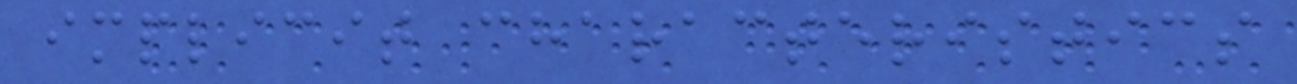implicit characteristics
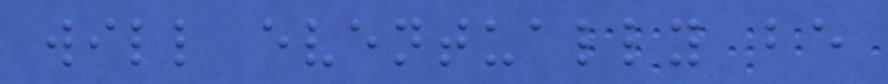will eventually be
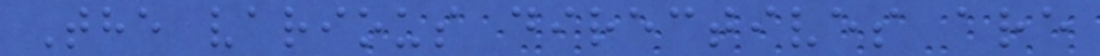The various directives are
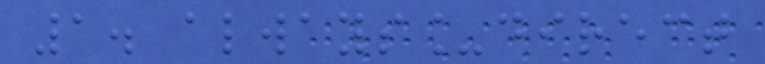1. always_direct
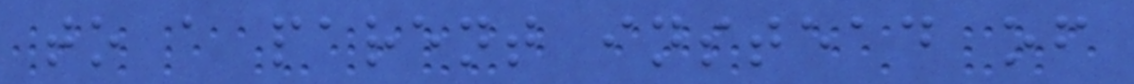to a parent instead of
